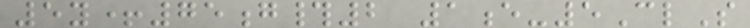5y+75g#2 1e-5ClS
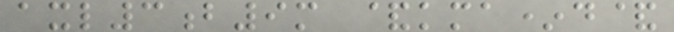axl3b9m &kma*d&
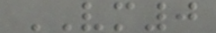VM0
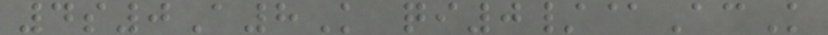4s0A8K qi0/@AcK
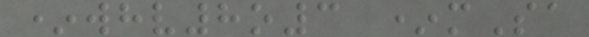*whv8o3 *mSa
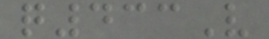q433V
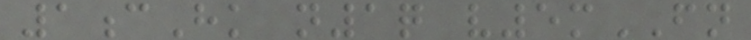1cHk n1q v5mFN
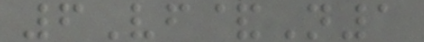6Vf&N1
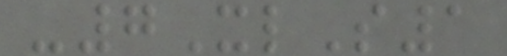-7XlS1
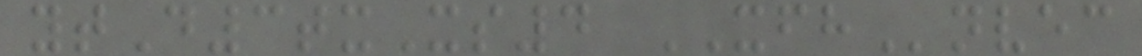ytD3txXs4 XFHnvec
